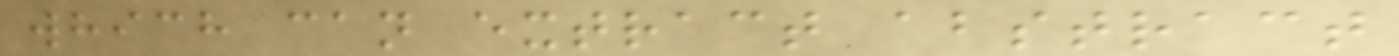which can extract abstract
